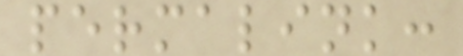permalink:
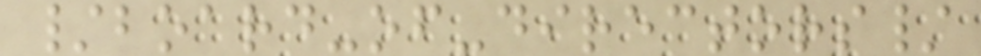/board-of-directors/
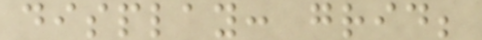display: grid;
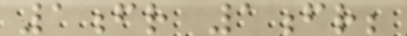1fr 1fr;
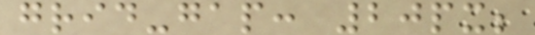grid-gap: 20px;
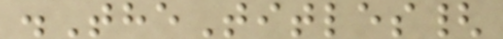.TheTitles{
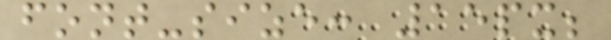font-size: 15px;
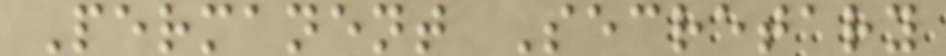Permanent Secretary
